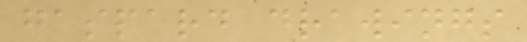gaspard drawings
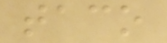taco
